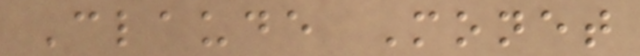Claude Monet
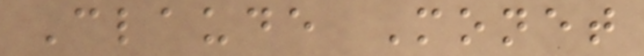Claude Monet
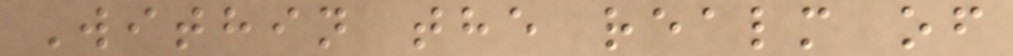Within the realm of
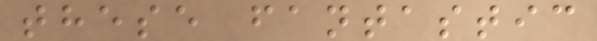these fantastic
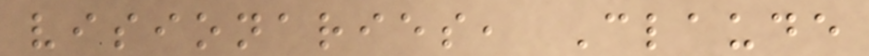visionaries, Claude
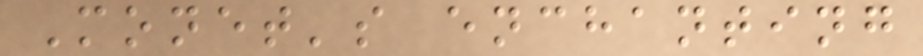Monet's enchanting
